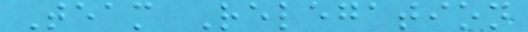Team Relegation
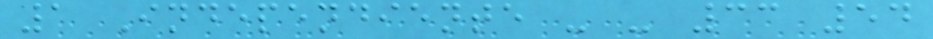1 Independiente - - 33 54
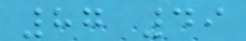87 49
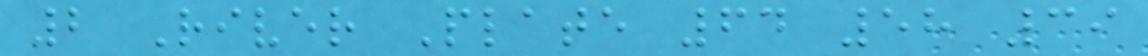2 River Plate 64 58 39
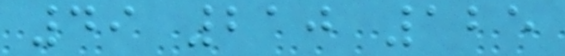49 210 125
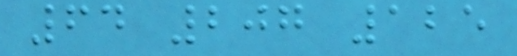64 207 125
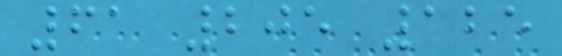61 205 125
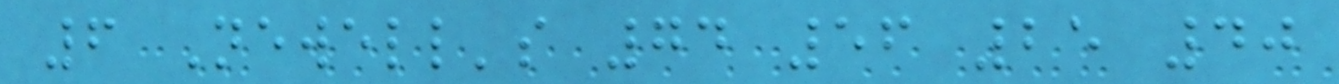6 Newell's 74 56 25 40
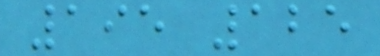195 125
